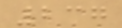237
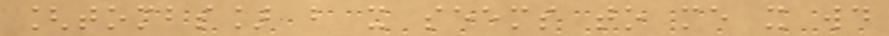[tombs] but it seems to me it would
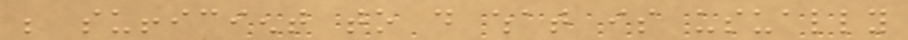be sufficient to do what is usually
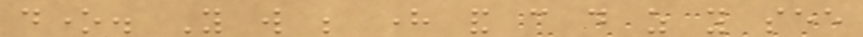done. You will be here and can do as you see
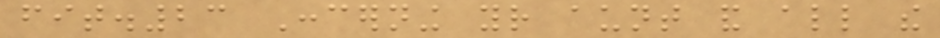fit.23 Concerning your aunt and all the
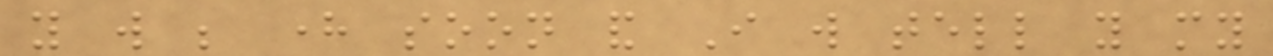you will be here soon and I will tell you my
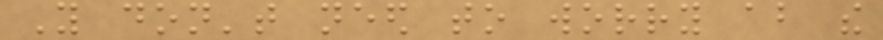You don't need to worry about the
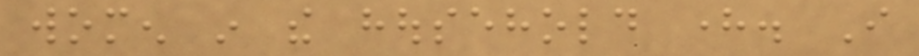women in the household here. I
